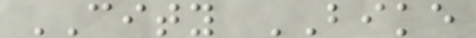CITY BIKE
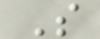S
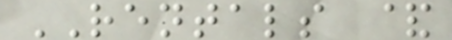RENTALS &
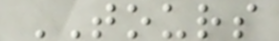TOURS
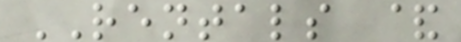RENTALS &
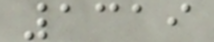1319
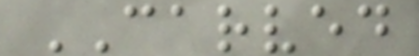CARVED
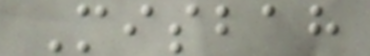Misbah
